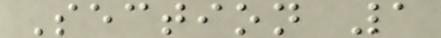Section 1
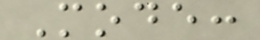Mode:
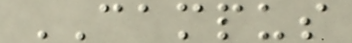CAMPUS
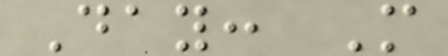Day: M
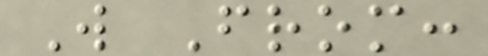W From:
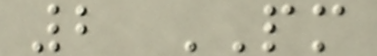2 PM
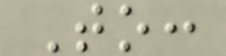To:
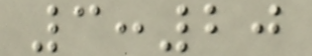3:20
